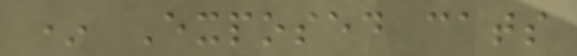* Exposed cats
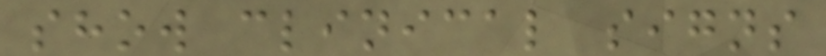show clinical signs
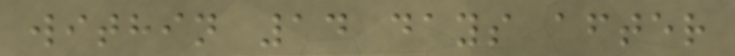within 14 days after
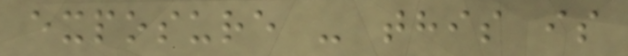exposure - this is
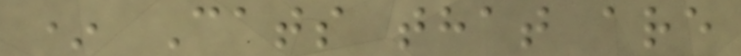* Cats that are
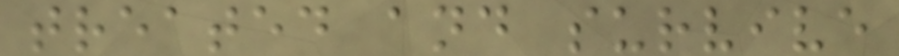treated and survive
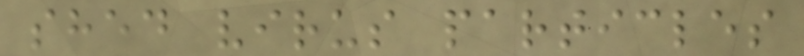shed virus particles
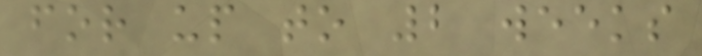for up to 2 weeks
